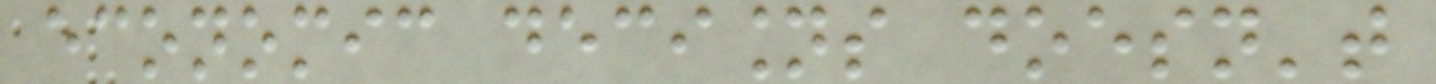economic decisions doesn't
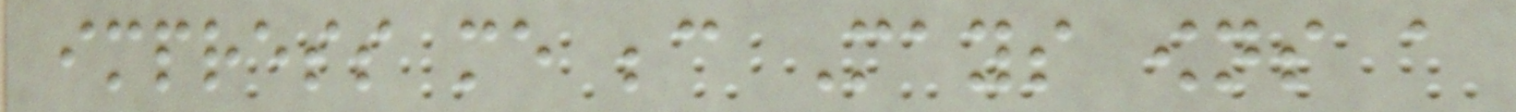impress me because Mays owns a
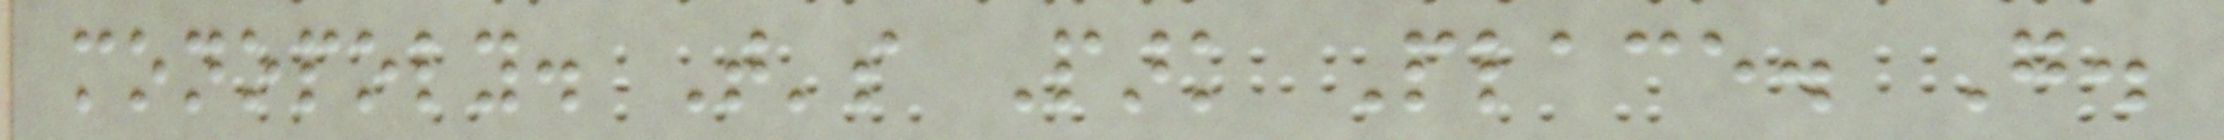monopoly. That's Park Place. Go.
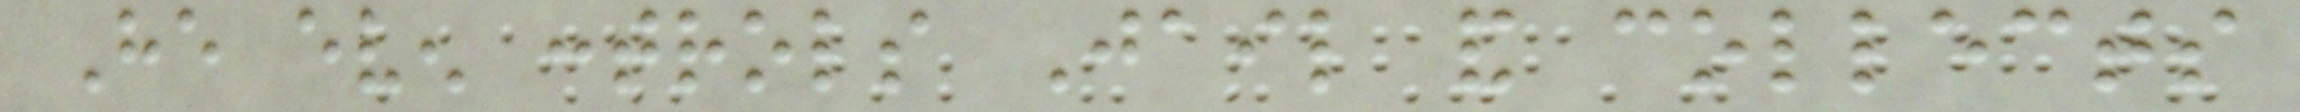He even controls Jail and collects
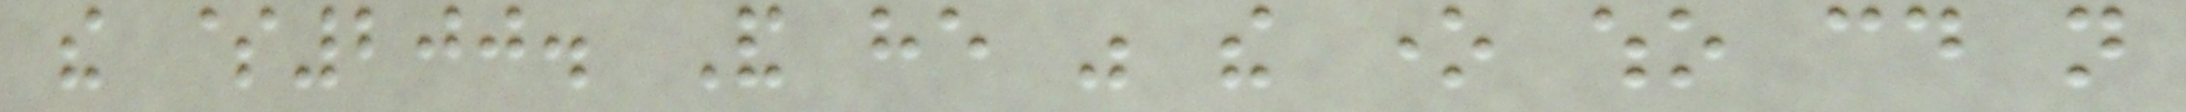the $200. And he was the one who could not
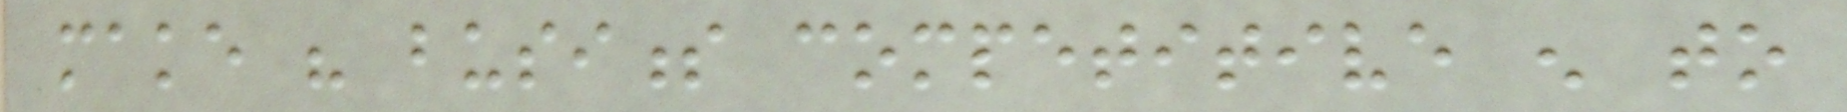make his business competitive enough to
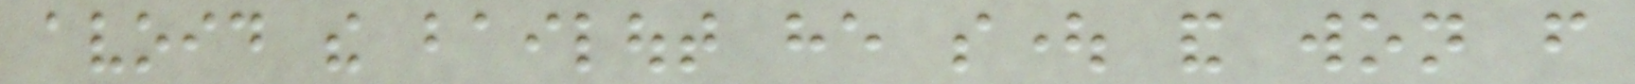avoid the bailout he sought and won from
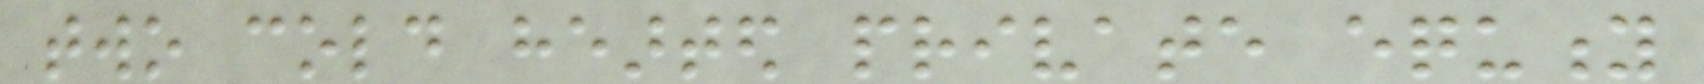two cold hearted private equity
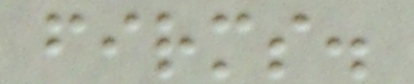firms.
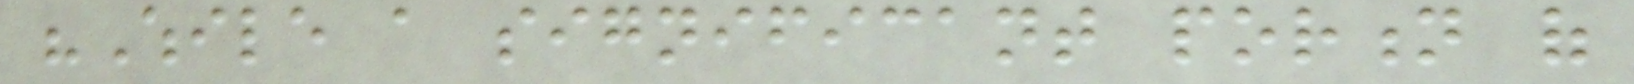"While a significant portion of
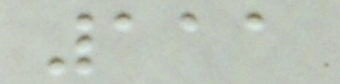111
